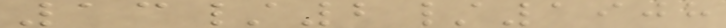13/2/1908
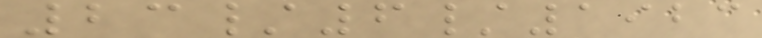23/6/1923
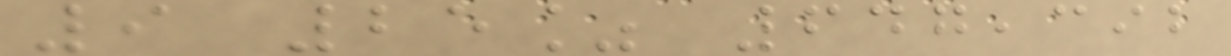9 25% 647,392
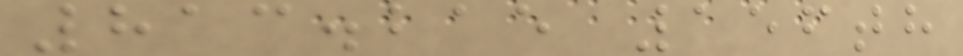813.215 156th
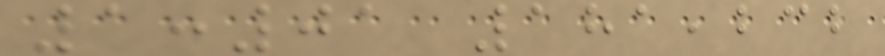1:01 181,232
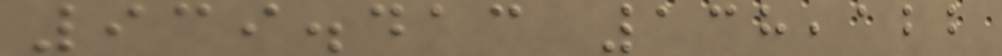939.413 138,122
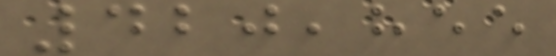420,855
